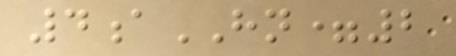4aHN=2
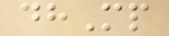dhMp
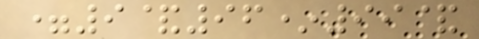=9&96*99&
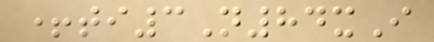+ti3N84xI
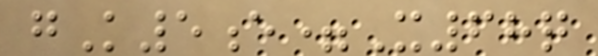gK5e=X68q
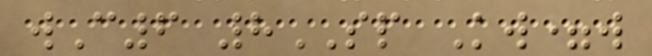wC6 8SP Kw=w
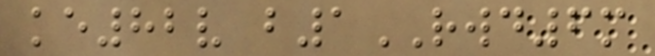ke82v b1RWD6m
